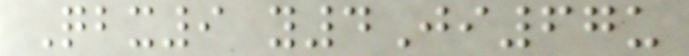Qbx9 y4Ji67u
